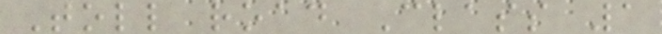Toll road Class 1
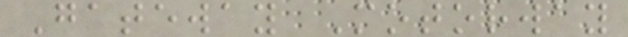Gateway Motorway
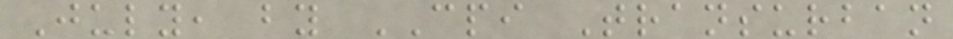July, by CPI Transurban
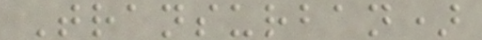Transurban)
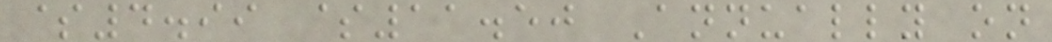$4.99 $11.50 Annually on
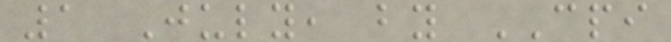1 July, by CPI
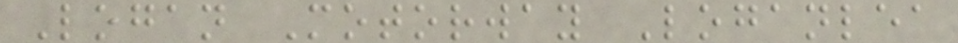Logan Motorway Loganlea
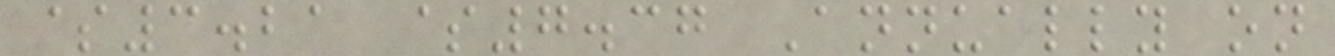$3.21 $7.37 Annually on
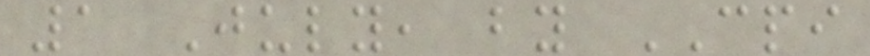1 July, by CPI
